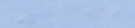255
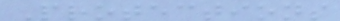Protections
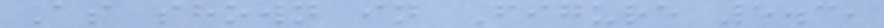As shown in Figure 5.3,
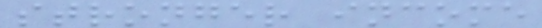stronger income
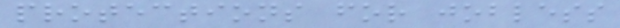protections for jobless
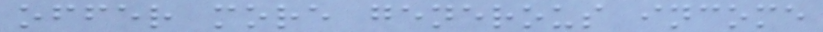offer more generous income
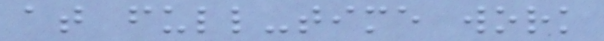at full-time work
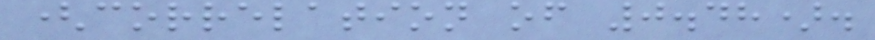(correlation of 0.48).
